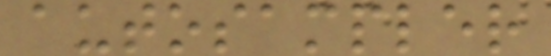autosampler
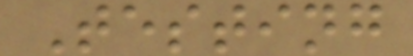Testing
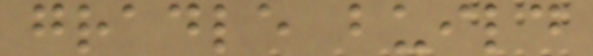gradle build
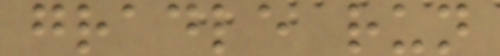gradle run
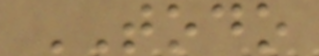TODO
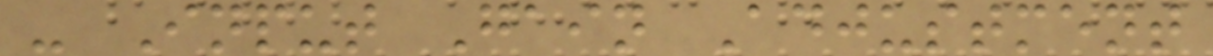- Input Gain Adjustment
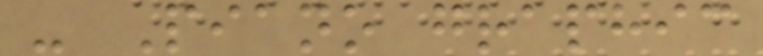- Piano graphic
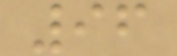96
